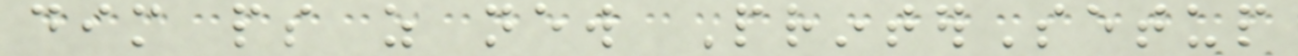dim ps as new PrinterSetup
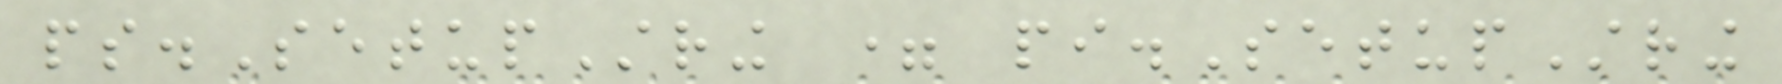ps.SetupString = pi.SetupString
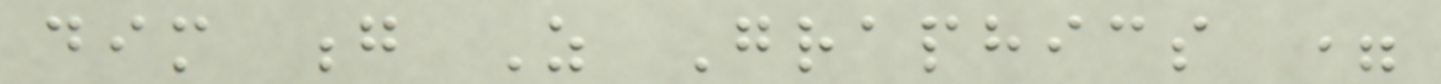dim g As Graphics =
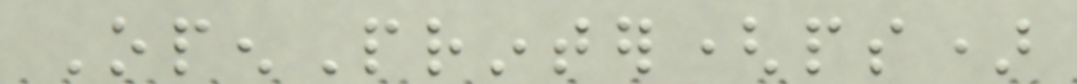OpenPrinter(ps)
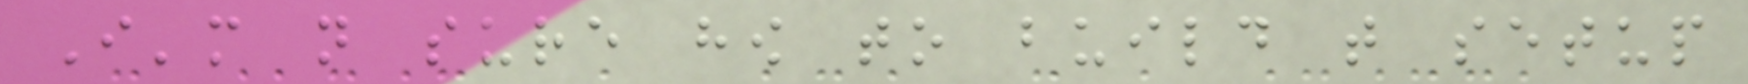I'm not sure how to build that setup
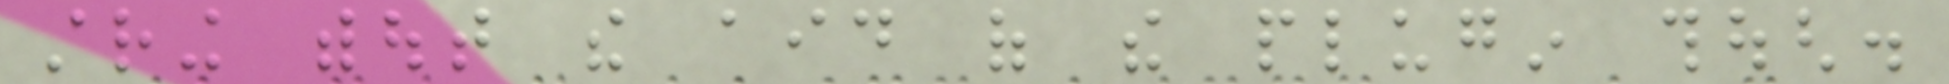string without the aid of the plugin though.
